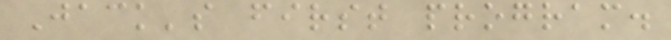Jack's first program.
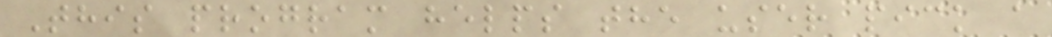This program helps the user pick a
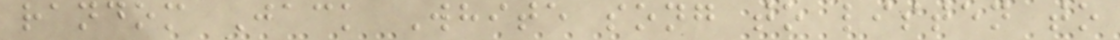random Jack White song to listen to
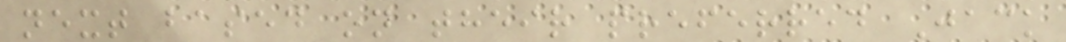next based on their preferred Jack
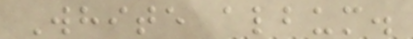White album.
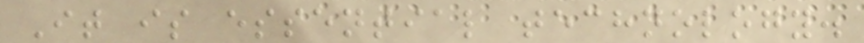It is essential technology.
